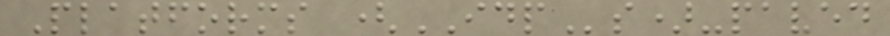Platforms (IDPs)-paved
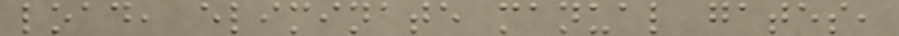load, eliminate manual gates,
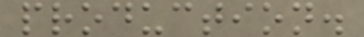production.
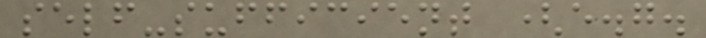self-sufficient (e.g.
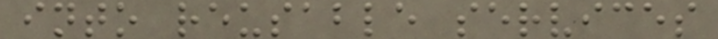into reusable services
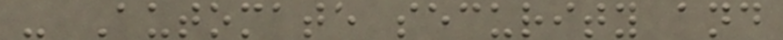- Automate security and
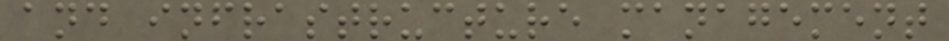and infrastructure management
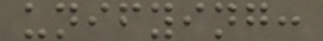unifying:
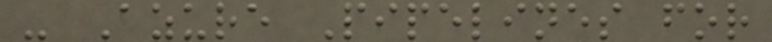- Azure Pipelines for
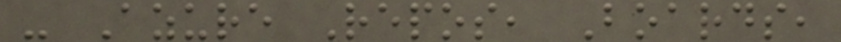- Azure Repos, Boards,
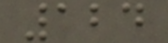124
